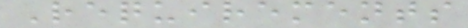Requirements
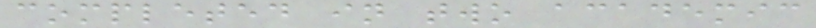completed in two academic
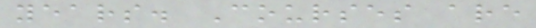years. Courses are
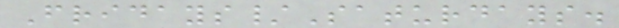Fridays/Saturdays.
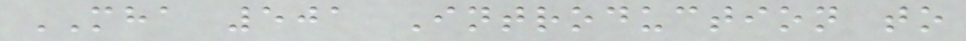MHA 501 Introduction to
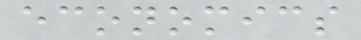economics
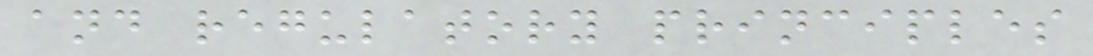and regulatory principles
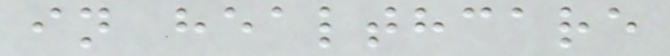in healthcare
